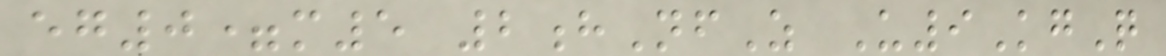eg0=m5 2hNfZ U9KgQ
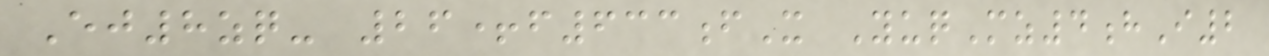Ej8zq- 26+f633fX YuqMz4hI2
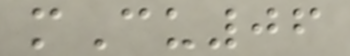mCu06
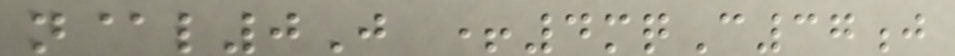n@l0J +4mqC37j
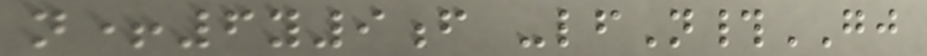n+6y9f -lfN#GJ
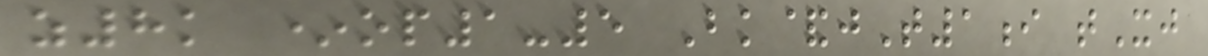z8k *op1-5 Bk&jT1i tXj
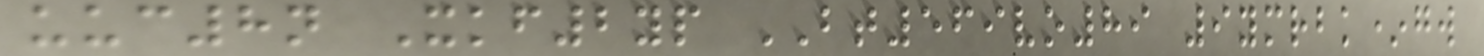uuc8n Xkf2yp BT569vo89 9ymrbk*gw
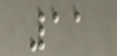11
